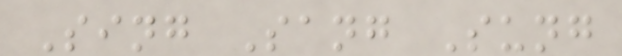Sing Sang Sung
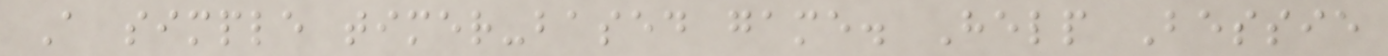A simple timer-based game. Help Bessie
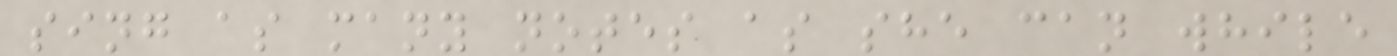sing as many notes as she can while
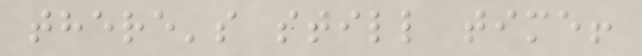there's still time!
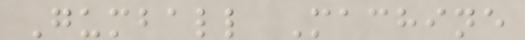Gumball Machine
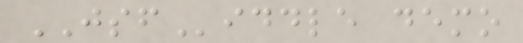JSFiddle demo
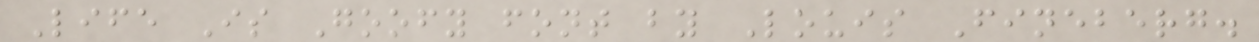Life Is Goofy font by Louis Fineberg.
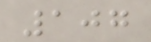107
